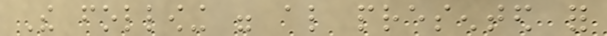The following were also presented for
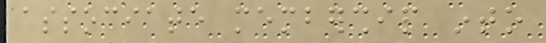associate membership into
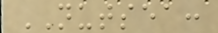NUTSEA:
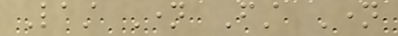Last Name First Name
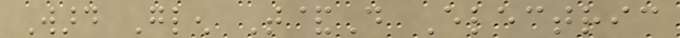Ward Glen T&D Electric
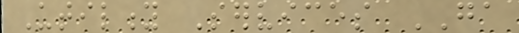Utility Services GA
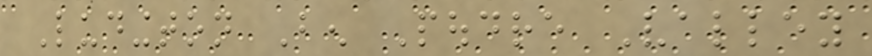Ludington Ben Poudre Valley
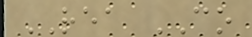REA CO
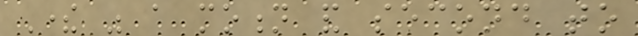There was a motion and second to
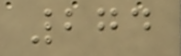274
